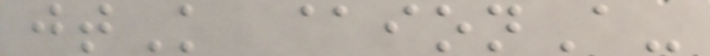jtK @ionA-
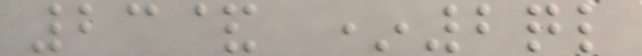23& *2ql
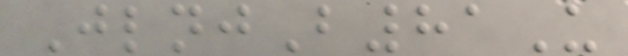JlnjB81U
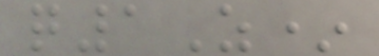q1Z*
